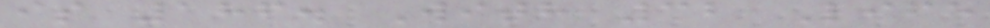is 186. With 32 Life
